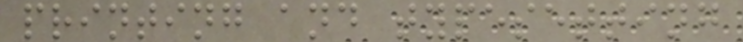printing and typesetting
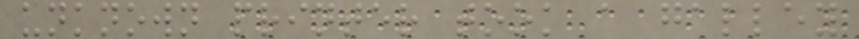unknown printer took a galley
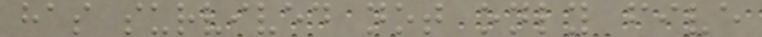has survived not only five
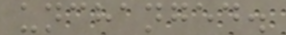unchanged.
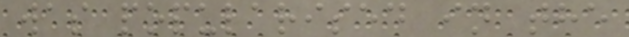was popularised in the
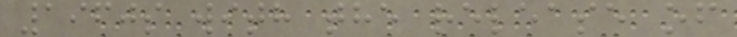1960s with the release of
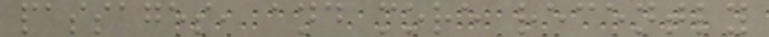passages, and more recently
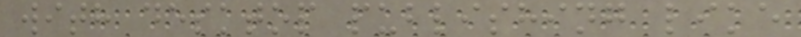with desktop publishing like
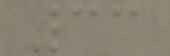33
